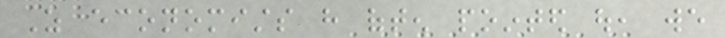As economists have often pointed out, we
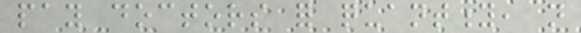pay doctors for quantity, not
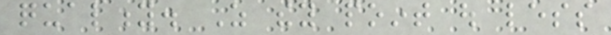quality. As they point out less
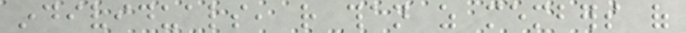individuals, rather than as members of
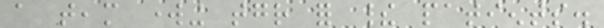a team working together for their patients.
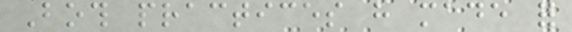Both practices have made for
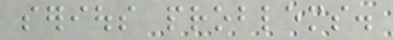serious problems.
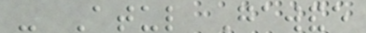- Atul Gawande
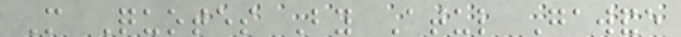More Quotes By Atul Gawande
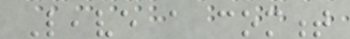Leave a comment
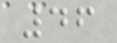46
